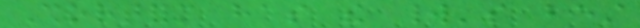Shortform has the world's best
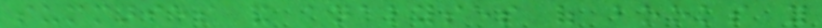summaries and analyses of books you
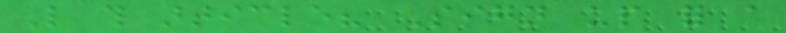Like this article? Sign up for a
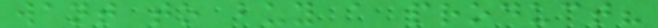want to buy a product?
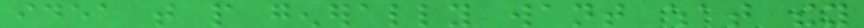idea that people generally want what they
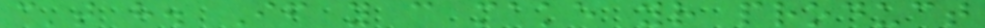can't have. If you can make your product
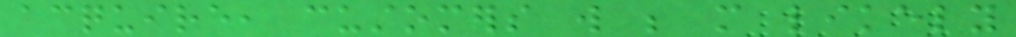acquire, customers will be more likely
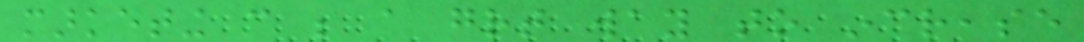marketing can be a great way to increase
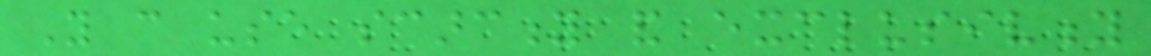You can use scarcity and exclusivity
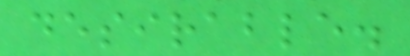desirable.
